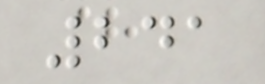241
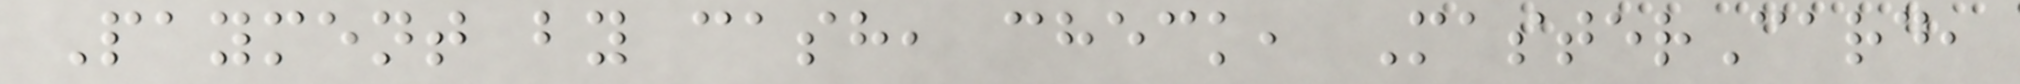Payment by cash, check, MasterCard,
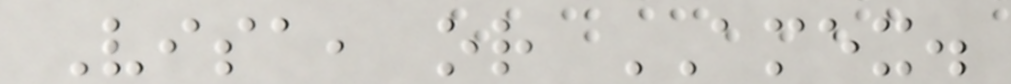Visa, or AMEX.
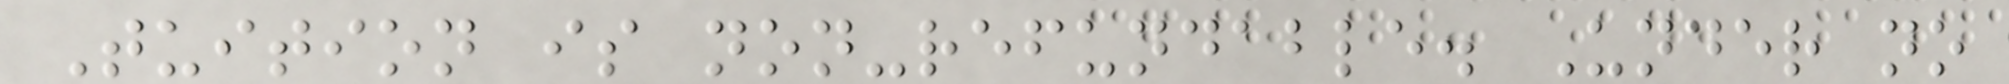Tuition is non-refundable. Under no
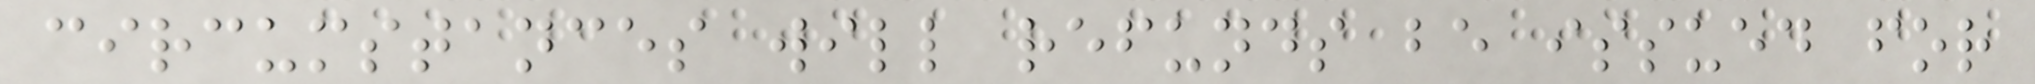circumstances will refunds be issued for
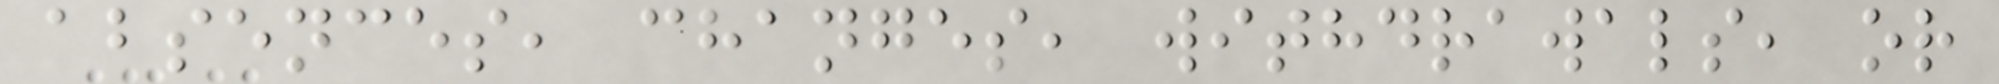absences, changes, withdrawals, or
